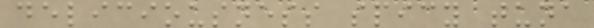deliciousness spicy tuna
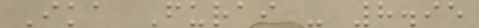Ika Furai - 8.95
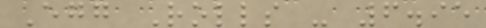Egg Rolls - 6.95
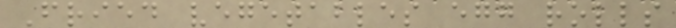Fried vegetables egg rolls
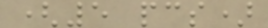(5 pcs)
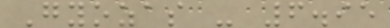Gyozas - 6.95
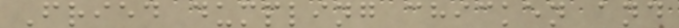Fried dumpling chicken and
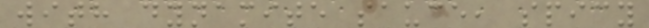with dynamite sauce, spicy
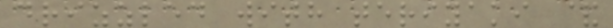drizzled with teriyaki &
